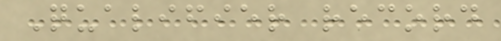Qualifier record
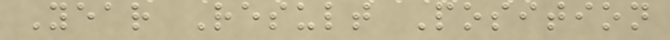Year Result Position
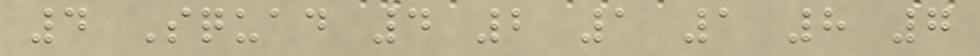4 Squad 4 2 1 1 8 7
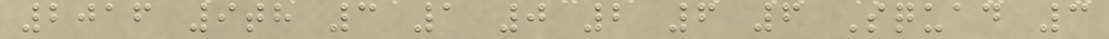2016 9th 3 1 0 2 6 6 Squad 3
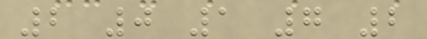2 0 1 7 2
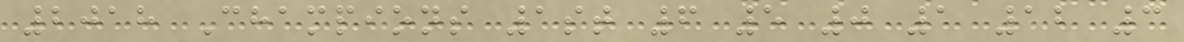2018 Champions 1st 6 5 0 1 12 3
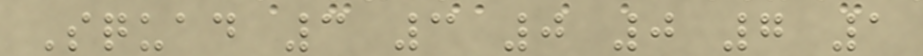Squad 3 3 0 0 7 1
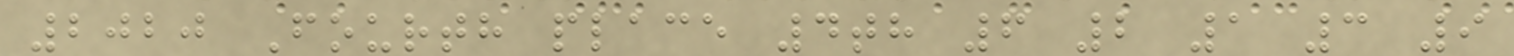2020 Fourth place 4th 6 2 1 3 9
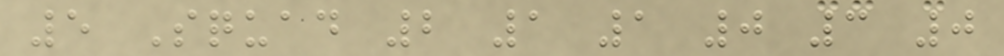5 Squad 2 1 1 0 3 0
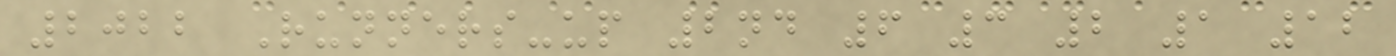2022 Runners-up 2nd 6 3 2 1 12
